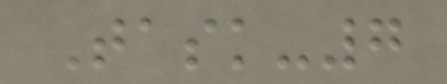Task-7
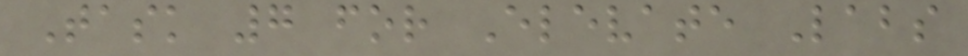Task 7 for Elevate Labs
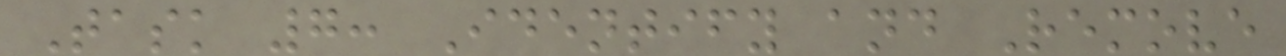Task 7: Identify and Remove
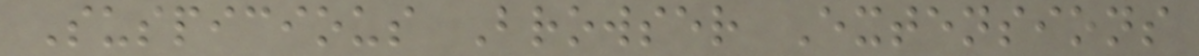Suspicious Browser Extensions
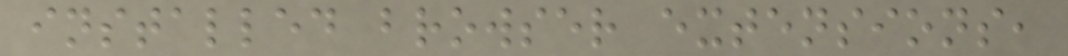installed browser extensions,
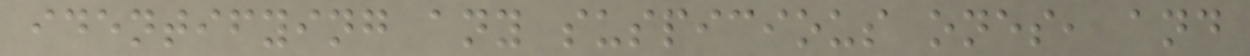identifying any suspicious ones, and
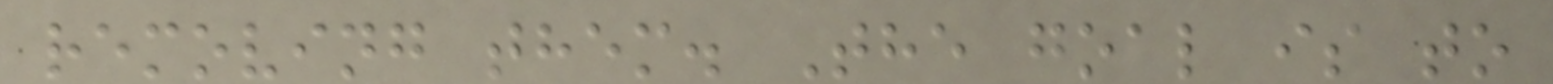removing them. The goal is to
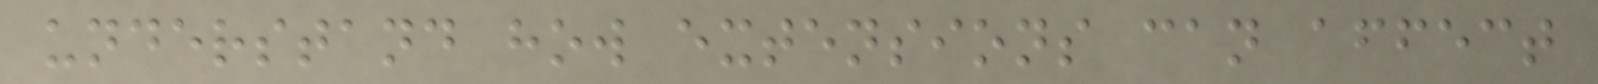understand how extensions can affect
